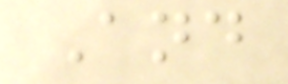And
